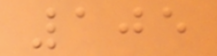105
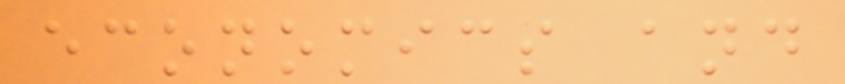economics and
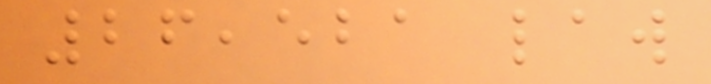26,521 law
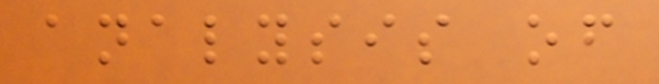analysis of
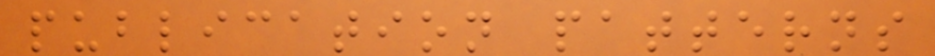publication patterns
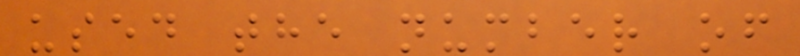used the number of
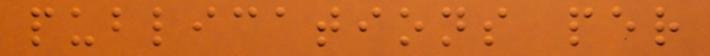publications per
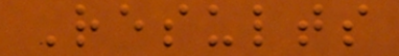Results
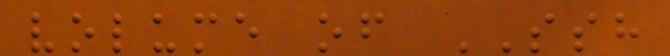volume of SSH
